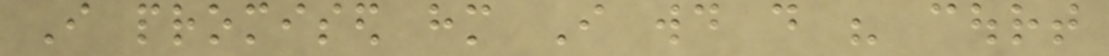I promised him I would do his court
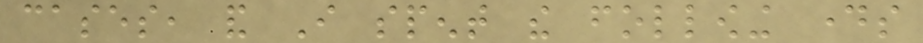cases, and I spent the following days
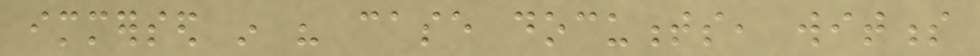immersed in his case documents, witness
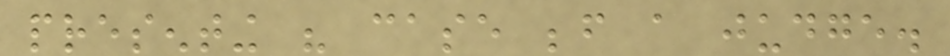presenting his case before a judge.
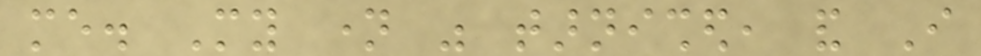me. My name was tarnished, and I
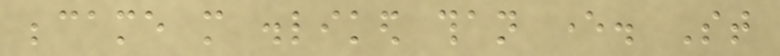became more disliked than ever. St
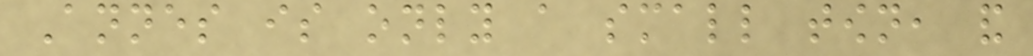Annes is only a small town, and
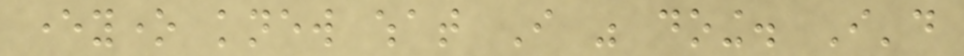everyone knew what I was doing. I'd
